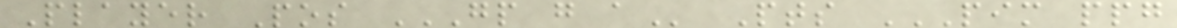Player Pos GP G A Pts PIM PPG
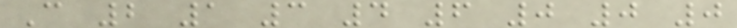C 2 1 3 4 6 0 0 0
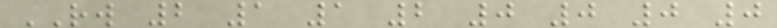RW 2 1 1 2 0 0 0 0
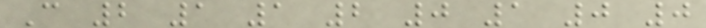C 2 1 1 2 0 1 0 0
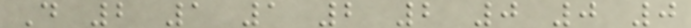D 2 1 1 2 2 0 0 0
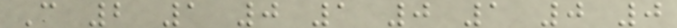C 2 1 0 1 0 1 0 0
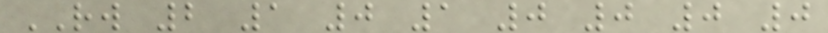RW 2 1 0 1 0 0 0 0
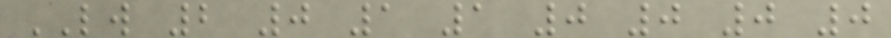LW 2 0 1 1 0 0 0 0
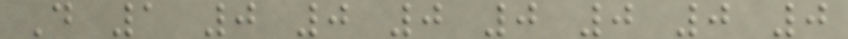D 1 0 0 0 0 0 0 0
